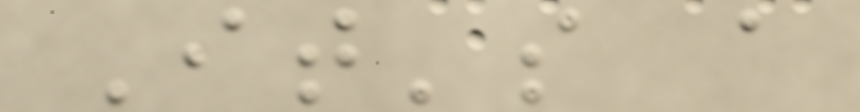It's a
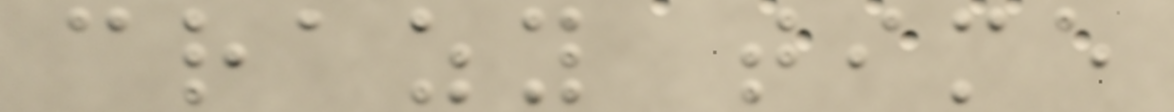crazy time
